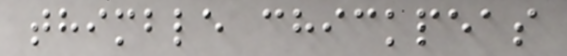thimble chickpeas
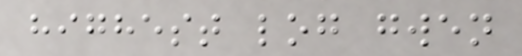highest log gwen
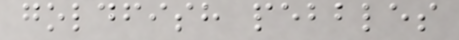goldfish pebbles
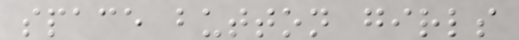space button girls
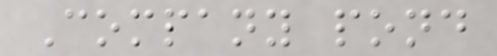Company pond
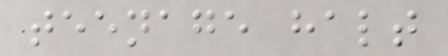teenage halt
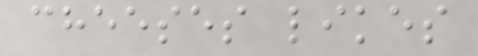cheeses likes
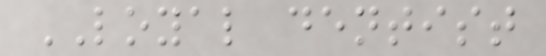LOYAL dentist
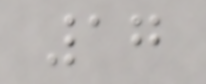17
